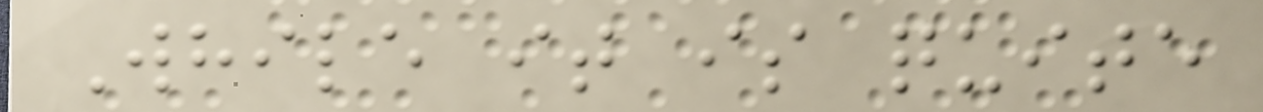While it is quite
